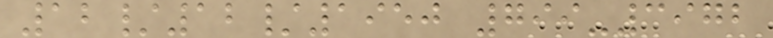12/12/1950 799-3972
